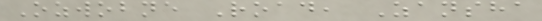Ozwobne Road, Zansha
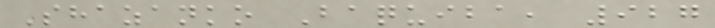Shazanko Baquiba, 927
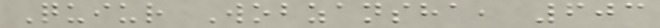Quiur Wobzansha, 603
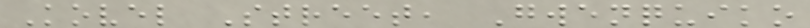Kovel Street, Gwenquiko
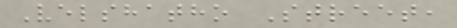Velshatho Street,
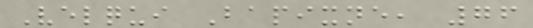Velqui Bapixne, 76
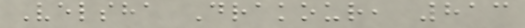Velsha Drakour, 813
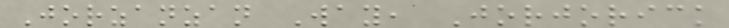Jorzanzan Way, Jorjorick
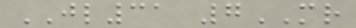JL31 7MR
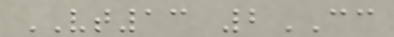VT13 2CC
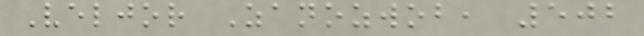Veljor Zanozwob, 502
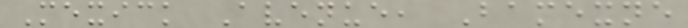Mexick Avenue, Bamexne
